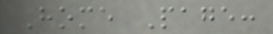Home Page:
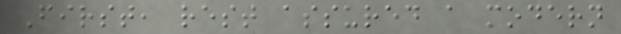First, rest assured a modern
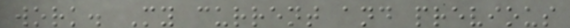work. My current and previous
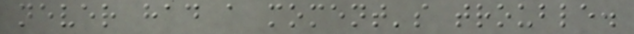never had a moment's trouble.
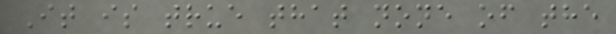It is true that none of the
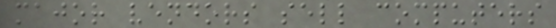major vendors sell computers
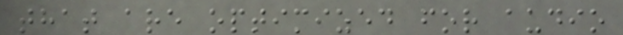that are optimized for audio
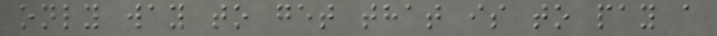only way to get that is to pay a
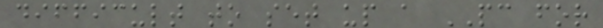difficult to set up a PC for
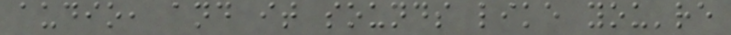audio, and it sounds like you're
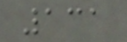131
